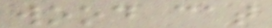wood cat
